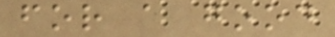for a good
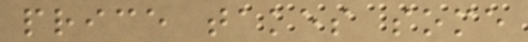price takes some
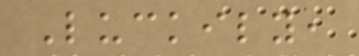Luckily,
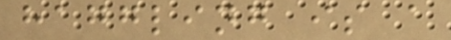haggling is a
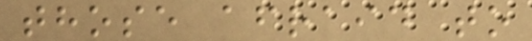those afraid to
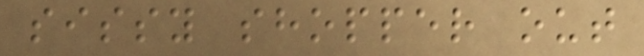sissy shopper out
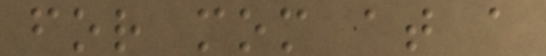for mom at a
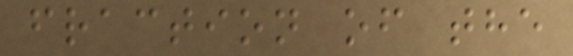fraction of the
